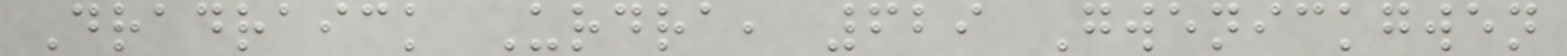Dradraick Urdra, 629 Gwenickgwen
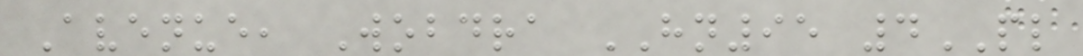Avenue, Wobdra HN95 4PL
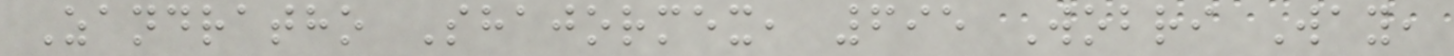Zandratho Shajormex, 695 Wobri Way,
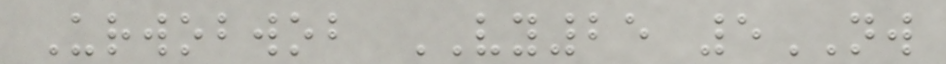Urwobwob VY25 5NW
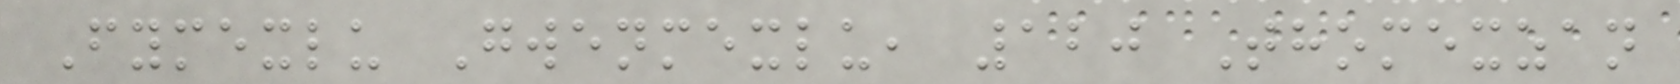Fymexlu Gwenmexlu, 120 Thomexzan
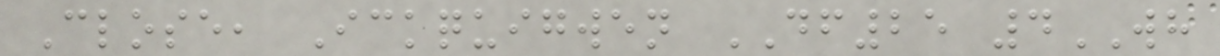Close, Ickquigwen DF25 4WH
